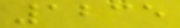1235
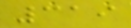319
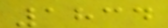1834
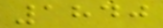1840
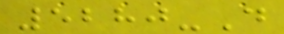5280-D
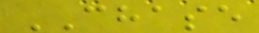CHASE
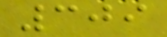309
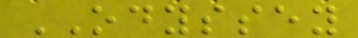ODYSSEY
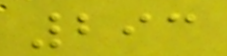293
